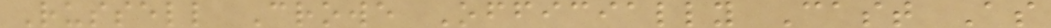Russell Crowe Officially Cast As
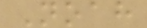Noah
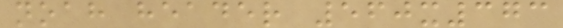noah header 560x373
